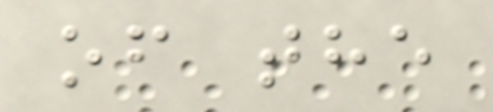of the
